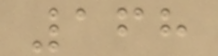168
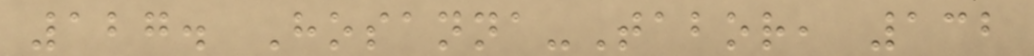127. Hosanna-Tabor, 132
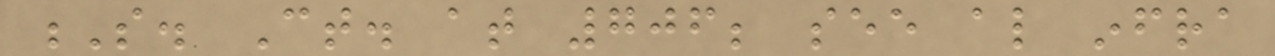S. Ct. at 706; see also infra
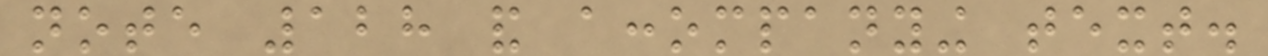note 128 and accompanying text.
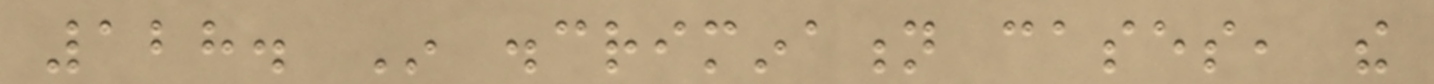128. In discrimination cases, the
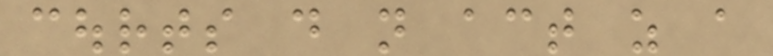courts do not act as a
